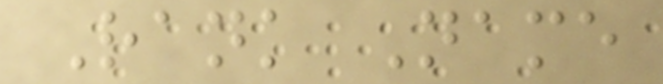Rank Name
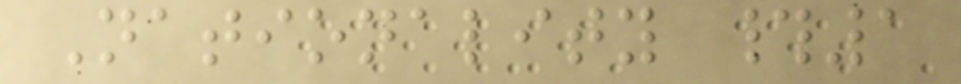Nationality #1
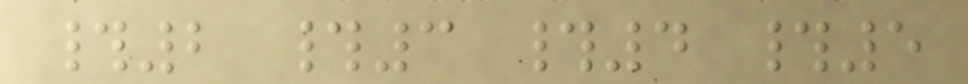#2 #3 #4 #5
